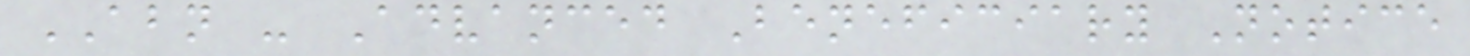ABN - Advanced Beneficiary Notice
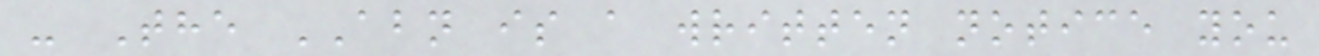- The ABN is a written notice you
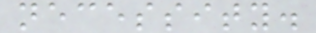necessity.
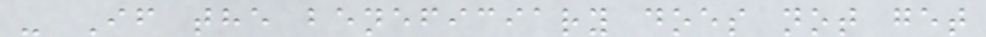- If the beneficiary does not get
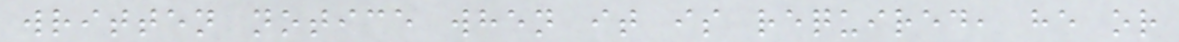written notice when it is required, he or
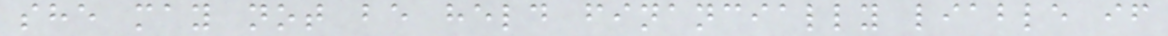she may not be held financially liable if
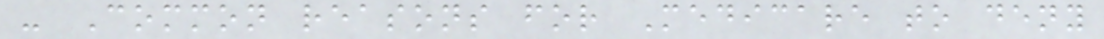- Common reasons for Medicare to deny
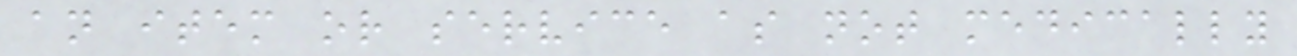an item or service as not medically
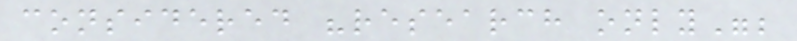considered "research only";
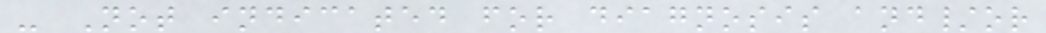- Not indicated for diagnosis and/or
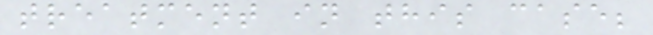treatment in this case;
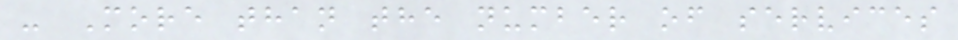- More than the number of services
